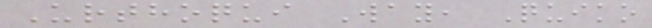Urthoqui Way, Quiko
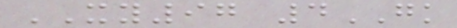XY97 4GK
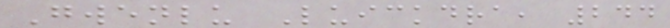Gwenlu Luickdra, 244
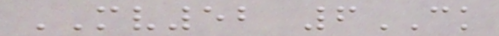MV52 6CK
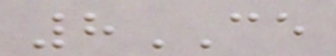8CE
